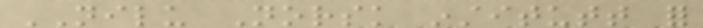NILU Norsk institutt for
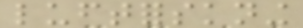luftforskning
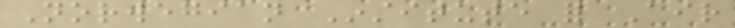Norwegian Institute for Air
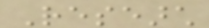Research
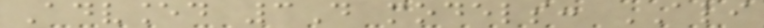Advanced 3D models: ALI
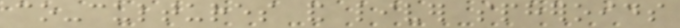co-cultures and liver spheroids
